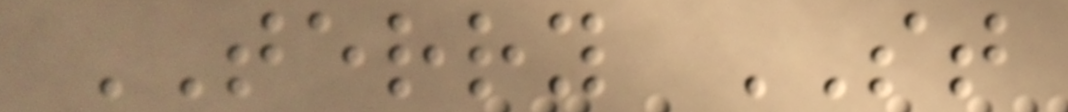TERRY ST
